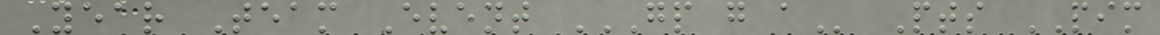Year Team Event GP G A Pts PIM
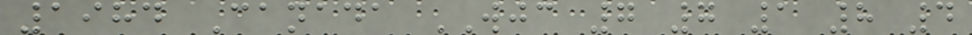1984 Canada WJC 7 7 1 8 4
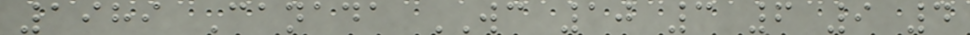1989 Canada WC 10 3 6 9 4
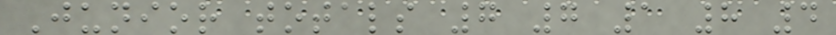Junior totals 7 7 1 8 4
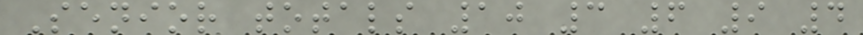Senior totals 10 3 6 9 4
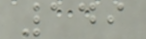149
